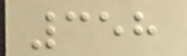358
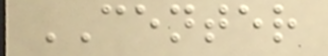CENTER
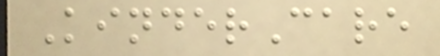KinderCare
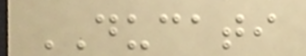DUCATI
